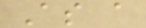As a
